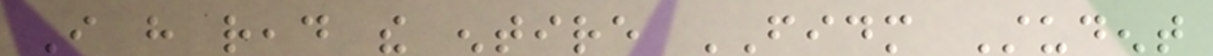I have read the entire FIDM Student
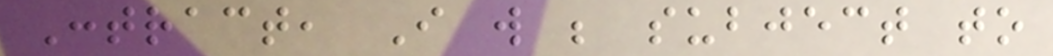Contract, I will be subject to
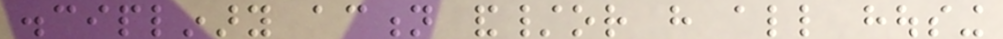disciplinary action and/or have all housing
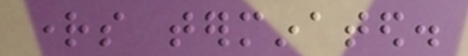rights terminated.
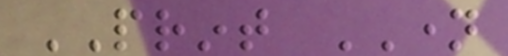PRINT NAME
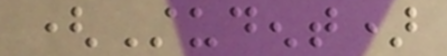(Student)
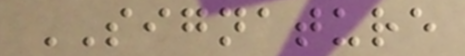SIGNATURE
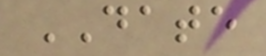DATE
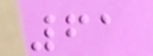61
